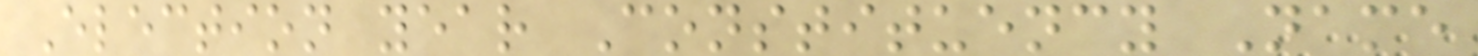Election year Constituency Name
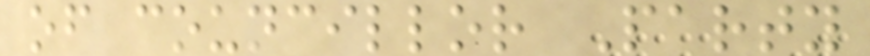of councillor Party
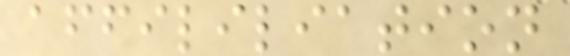affililiation
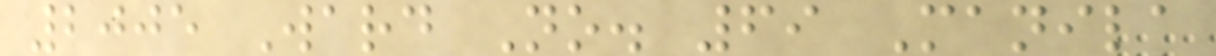2005 Ward No. 69 Manila
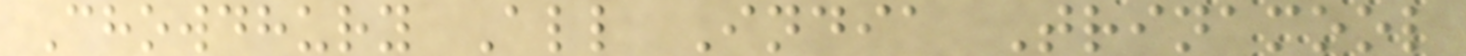Chowdhury All India Trinamool
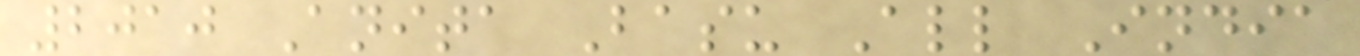2010 Anita Basu All India
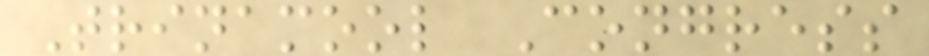Trinamool Congress
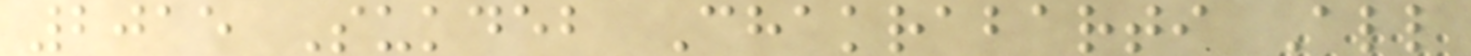2015 Sukdeb Chakrabarti All
